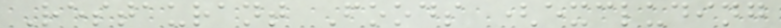Restaurant Foods (excluding
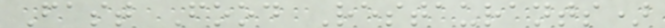Fast Food Restaurants)
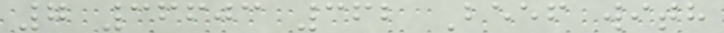7 36603 362 Beef with
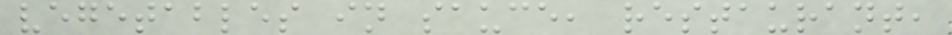vegetables in sauce, restaurant,
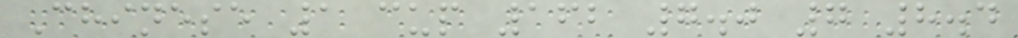Chinese 1 cup 162 7.0 7 8.4
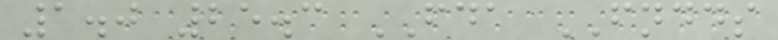1.0 25.3 FDA FNDDS
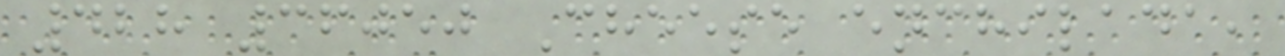428 36050 Cheese enchilada,
